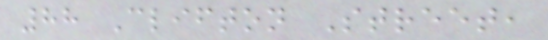88 Clifton Street,
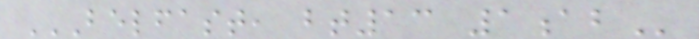BELFAST, BT13 1AB
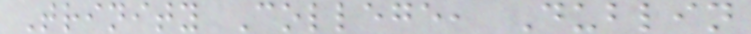Trinity College, Dublin
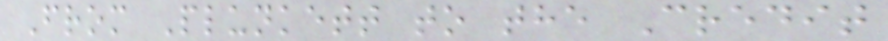From Plunkett to the Credit
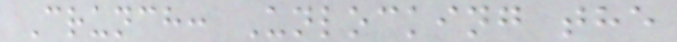Crunch: Unlocking the
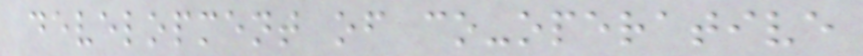development of co-operative
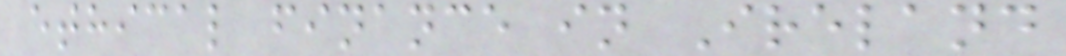ethical finance in Ireland
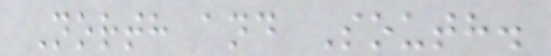North and South.
